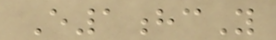E1hcY
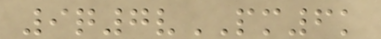9q7vPM6k
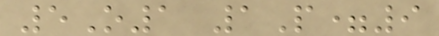5O1 1P=9
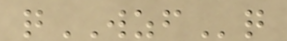qWZFq
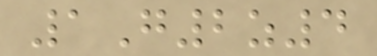1G2z4
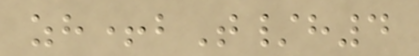zh+bT/h4
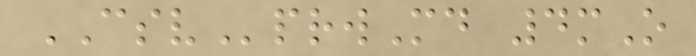CSVprwMd 4mO
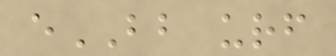eBB urf
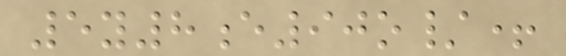5y8e90o/+
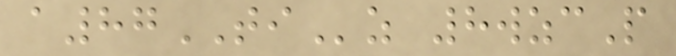a87TIz 8wzcP
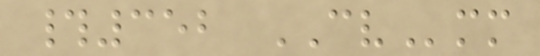#352 CVmm
